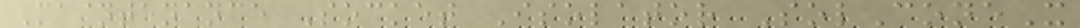Maintenance Socket Isolator SolConeX
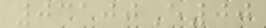03100E00
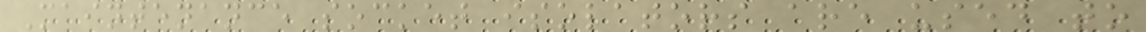Maintenance socket isolators are used to
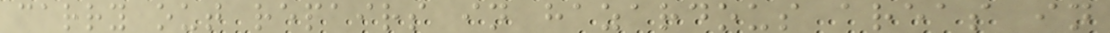carry out repairs in hazardous areas in
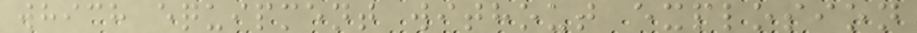which equipment without explosion
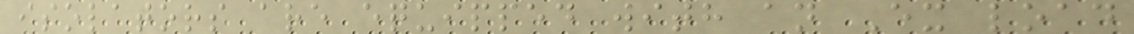isolators are equipped with an Ex load
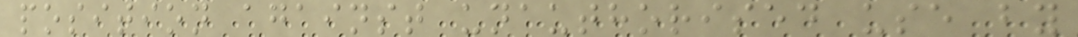position against unauthorised use by
